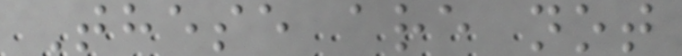These are not
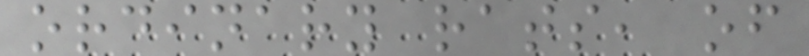ordinary rats, of
